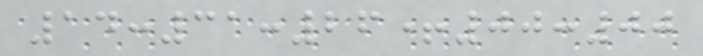14:31:26+00:00
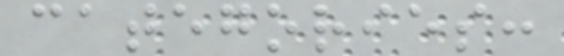categories:
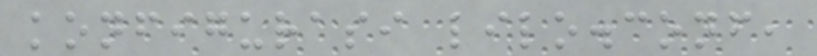konfigurasi lilo.conf,
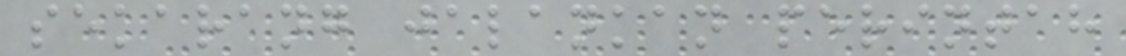sekarang jalankan perintah
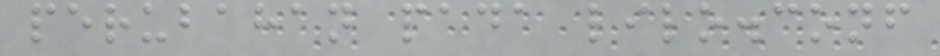perubahan pada lilo.conf
